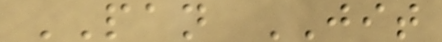PAN JIT
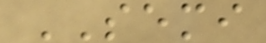SEMI
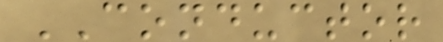CONDUCTOR
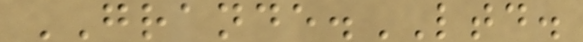GRANDE.LTD.
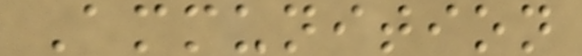Ammunition
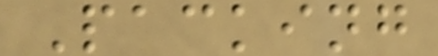Packing
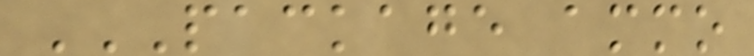PACKAGE AMMO
